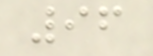96
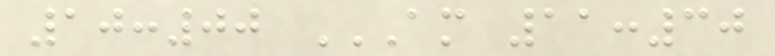10:00 AM 11:30
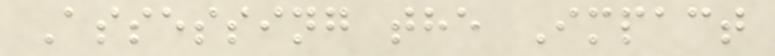Assessing the Impact
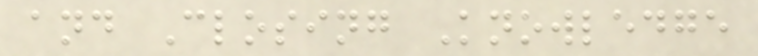and Closing Knowledge
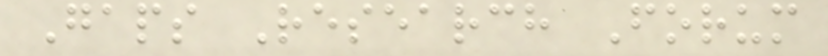Gaps Research Forum
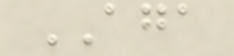AGA
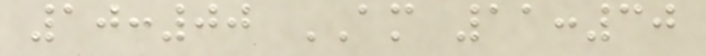10:00 AM 11:30
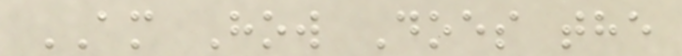AM How Does the
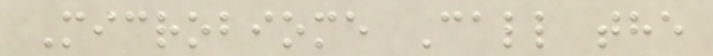Microbiome Call the
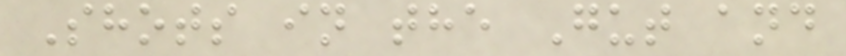Shots in the Gut and
